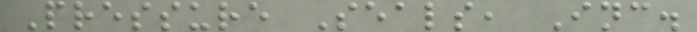Pressure Seals, Inc.
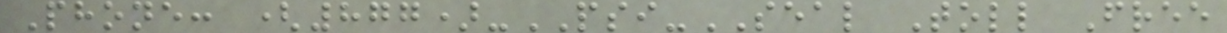Phone: (877)-PSI-SEAL Toll Free
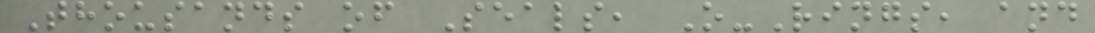Thousands of Seals, O-Rings, and
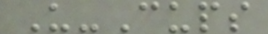U-Cups
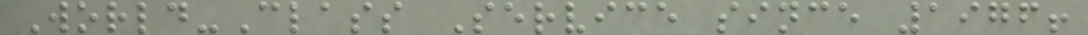World-Class Service since 1976!
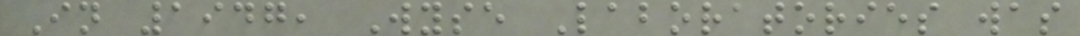In 1947, Wyse Laboratories was
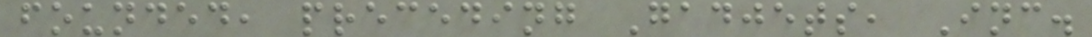founded, preceding Gadjets, Inc.
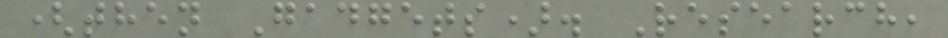(then Gadgets). Research,
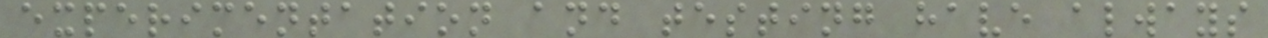experimentation and testing have always
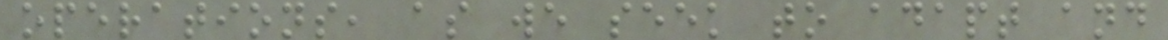operations, as we seek to adapt and
